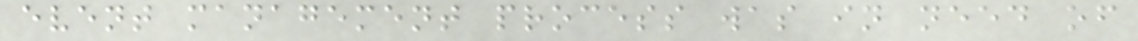event management process was in need of
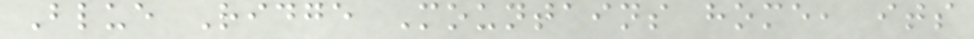Blue Ridge Mountains home, its
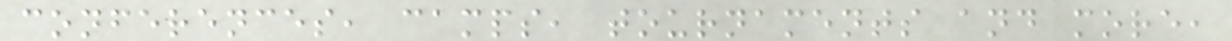conferences, camps, tournaments and more,
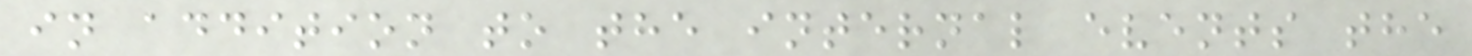in addition to the internal events the
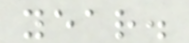year.
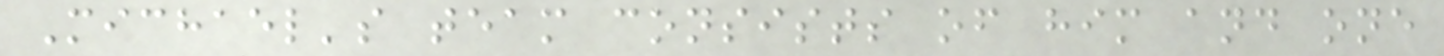Michael's team consists of him and one
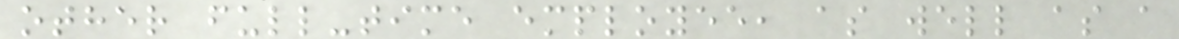other full-time employee, as well as a
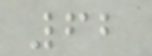62
